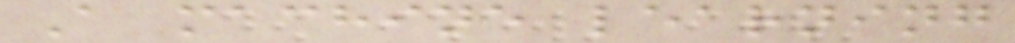A machine learning
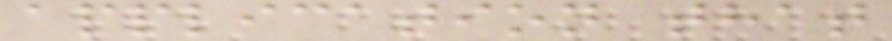application that
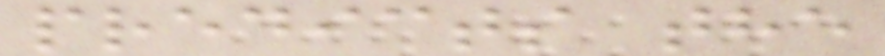predicts the
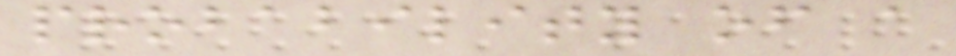probability of a
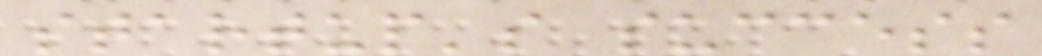startup's success
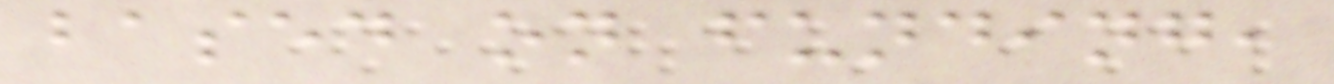based on funding,
